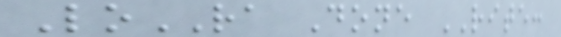LoRA Done RITE:
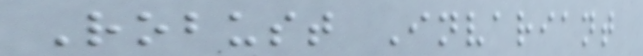Robust Invariant
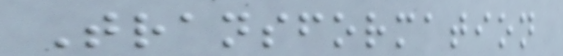Transformation
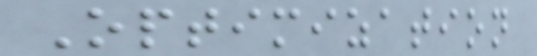Optimization
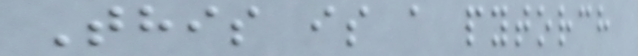This is a pytorch
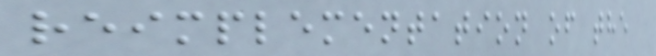reimplementation of the
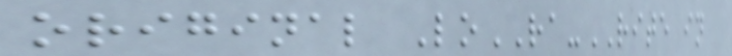original LoRA-RITE in
